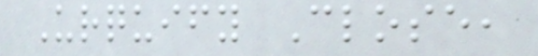Urquify Close,
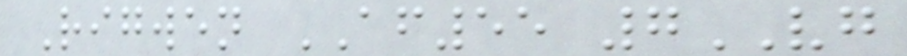Rigwen AF55 7VG
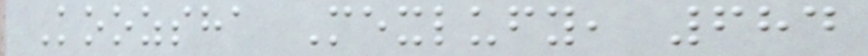Koozsha Mexlufy, 684
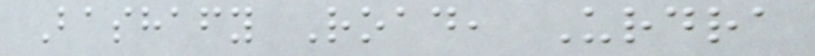Bashafy Road, Urdra
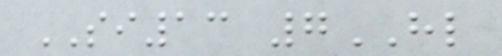SI13 7HL
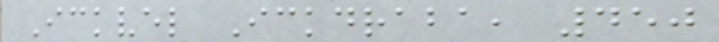Ickvel Ickdraba, 450
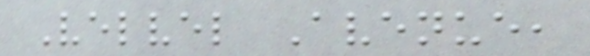Velvel Avenue,
